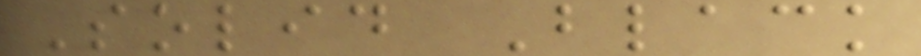Solid Black
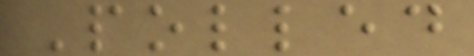Polled
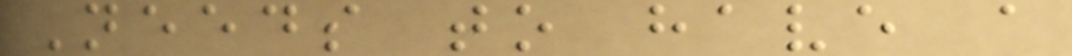Needs to have a
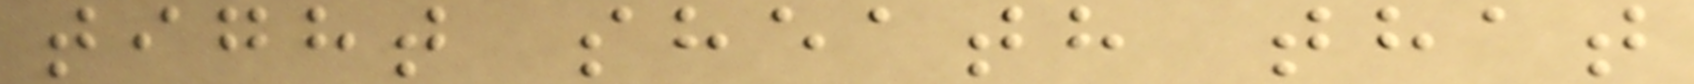tight sheath that
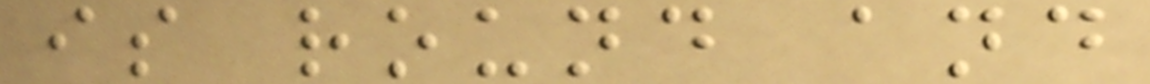is round and
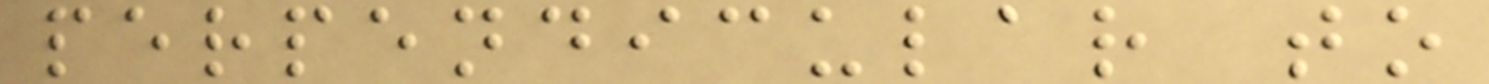perpendicular to
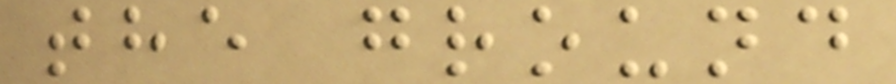the ground
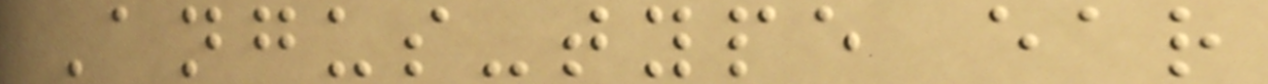Angus-type ear
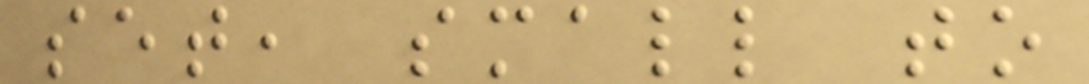set, small to
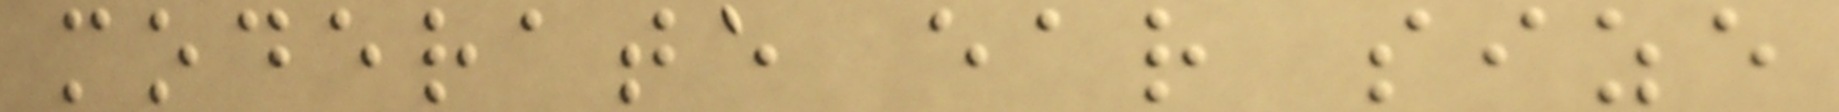moderate ear size
